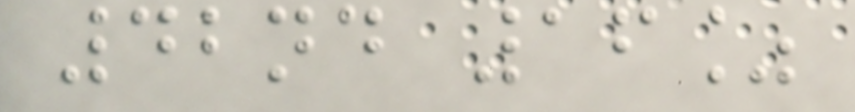42nd 16%
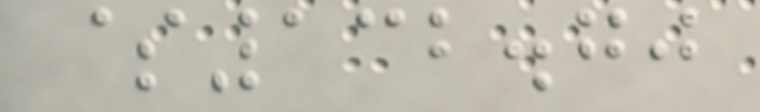$132.70
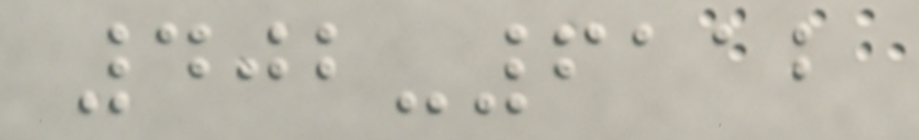402-6112
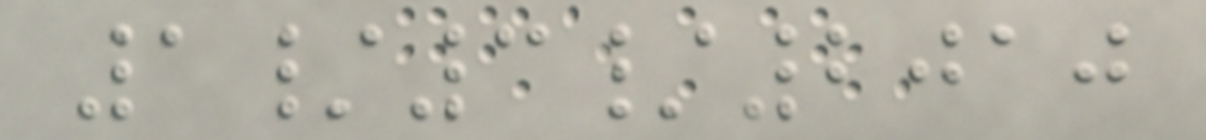1/3/2010
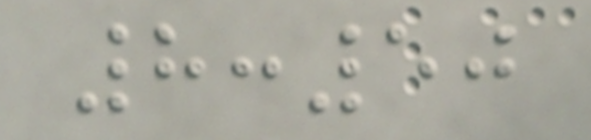8:50
